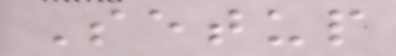Setup
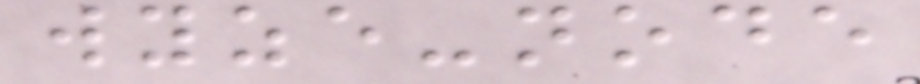wyze-node
